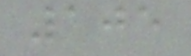105
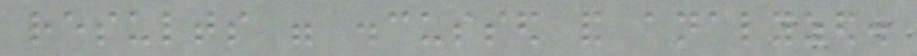results were discussed and analyzed.
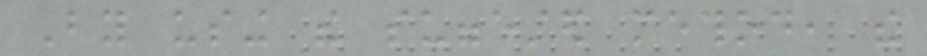By using the suggested method, the
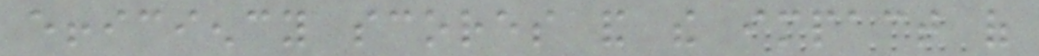efficiency scores and the impact of
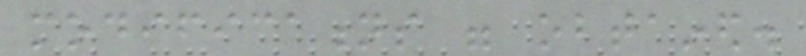modifications were obtained.
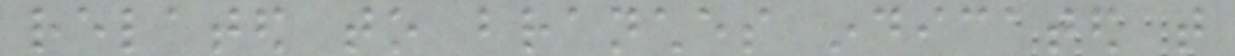related to branches indicated that
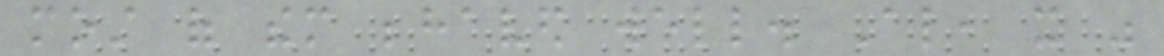most of them behaved well. Also, it was
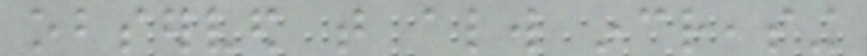observed that always increasing
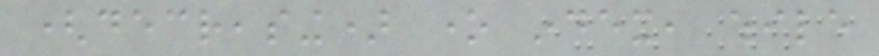(decreasing) one index, while
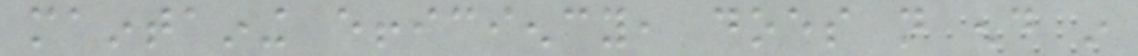maintaining efficiency, does not end in
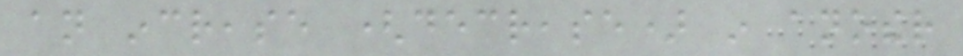an increase (decrease) in another
